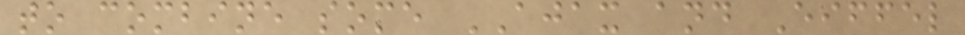to combine some AJAX and Eiffel
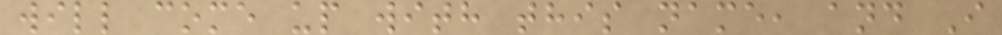will come up with this name, and I
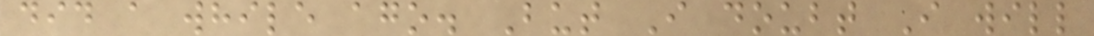did a while ago. But I doubt I will
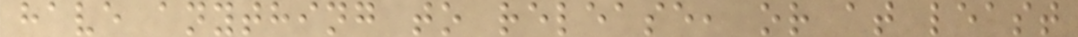have anything to release, or at least
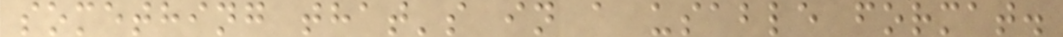something that's in a usable format.
